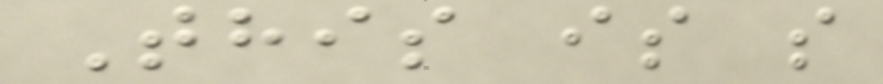This is s
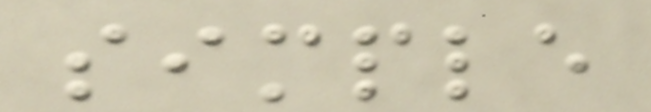simple
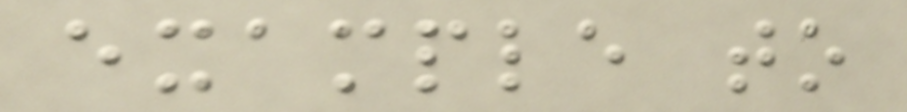example to
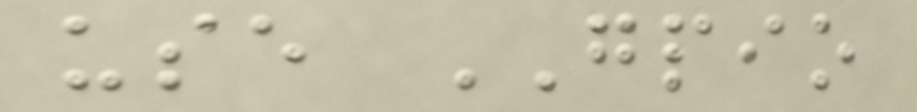use GPIO
